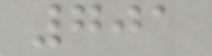701
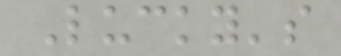Lucky's
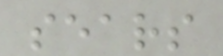sears
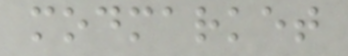modmarket
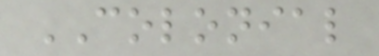COLONIAL
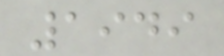1949
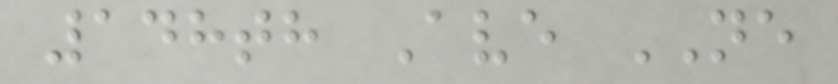148th Ave NE
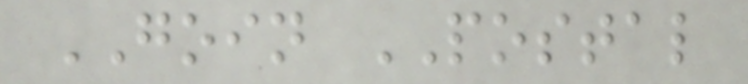GOIN POSTAL
